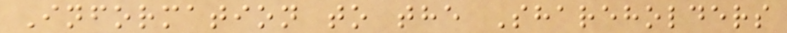Information to the Shareholders
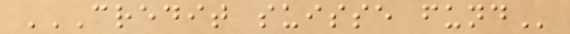CREDIT SUISSE FUND
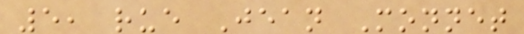5, rue Jean Monnet
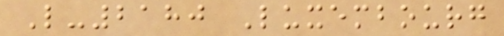L-2180 Luxembourg
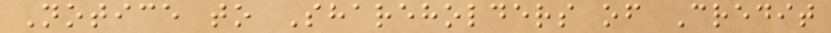Notice to Shareholders of Credit
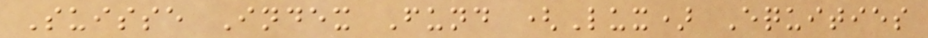Suisse Index Fund (Lux) Equities
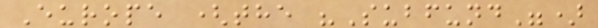Europe (the "Subfund")
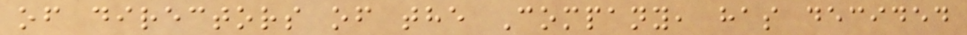of directors of the Company, has decided
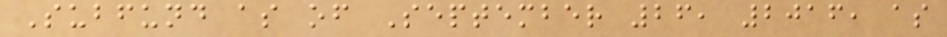Subfund as of September 26, 2016, as
